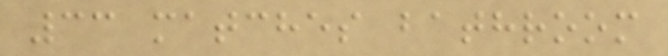33 matches bathroom
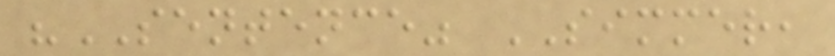"SENTENCE" SIMMER,
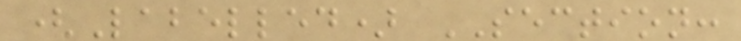(Labelled) SECTION:
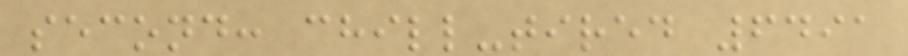second: chill-tired 6491
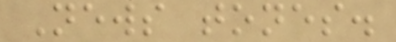News tones.
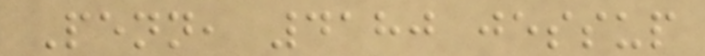Penn, 4180 jessup
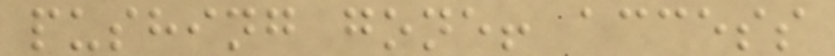pushing gone! access
